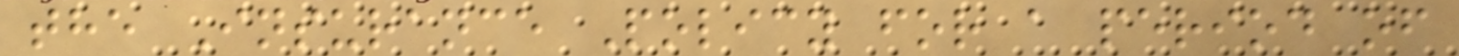the Insurance Policy for a period of
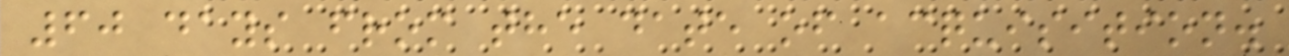60 days from the date of acquisition.
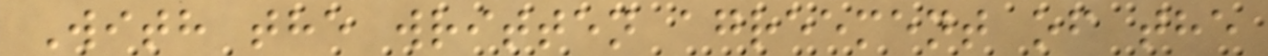With the written agreement of the
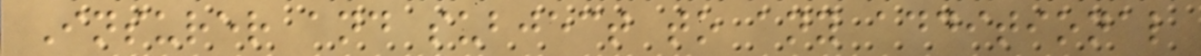Insurer and subject to any additional
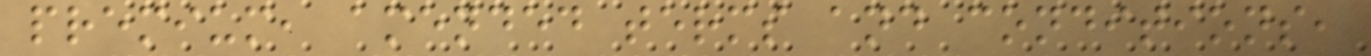premium, amended terms and conditions,
